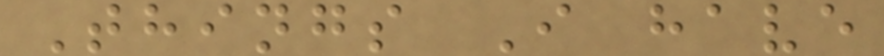Things I have
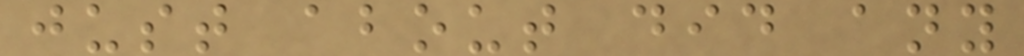just about did any
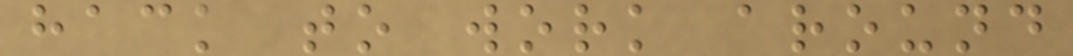hack to work around
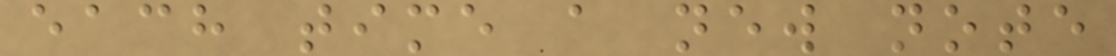each time a new note
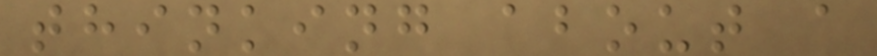thinking about a
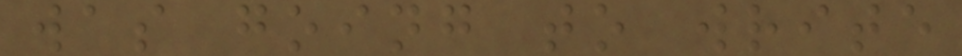was going to write
